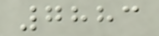7883
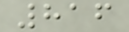816
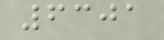6301
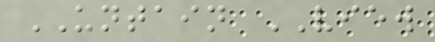UNTAIN VIEW
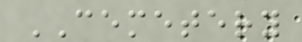CEMETERY
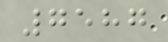7587
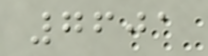7601
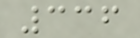336
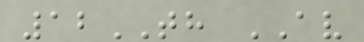12TH AV
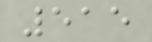515
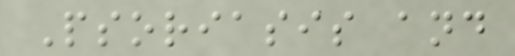Psoriasis and
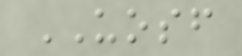UOSF
